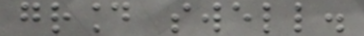ground swell.
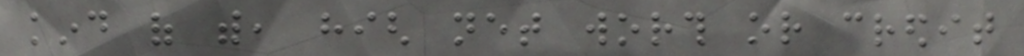kind of with, high net worth or credit
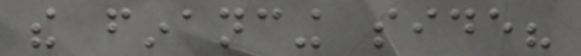the financing side?
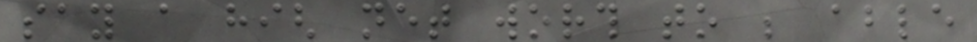say a high net worth to be able
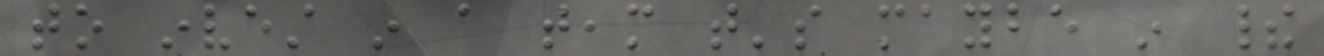to invest in a team that's maybe in their
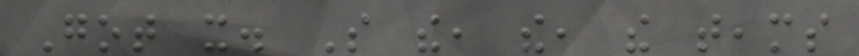Got it. So the, the, the teams
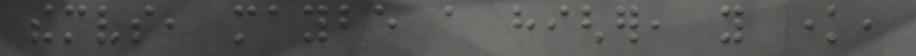themselves, maybe a higher, you know,
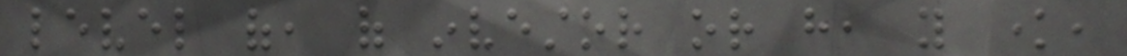level of, of investor or have, you know,
